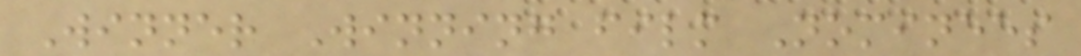Winner Winning film Nominees
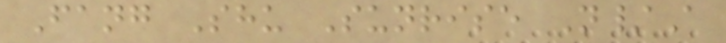Fang Shu Sunrise N/A
